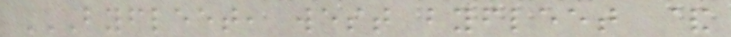BYFLEET, WEST BYFLEET &
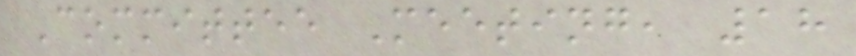Committee Meeting, 18
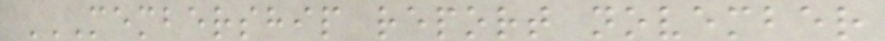MEMBERSHIP REPORT NOVEMBER
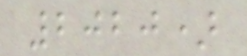2020)
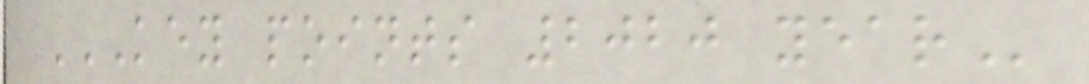KEY POINTS 2020 YEAR
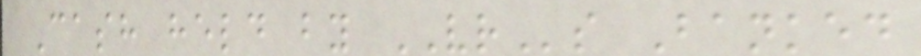Cash held by VRs Banked
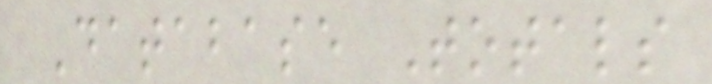Database Totals
